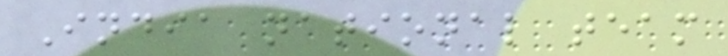India national team
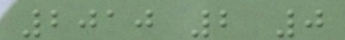2010 2 0
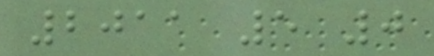2011 5 0
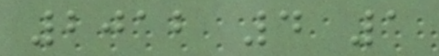2012 4 1
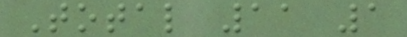Total 11 1
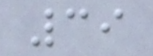39
